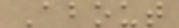About
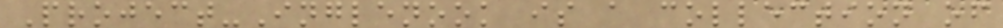Project-Inglenook is a collection of
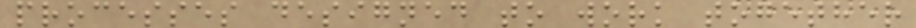processes designed to work together
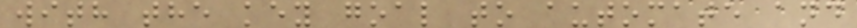with the key goal to automate and
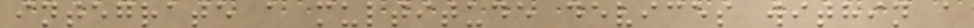integrate a multitude devices within a
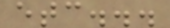etc...
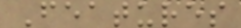Features
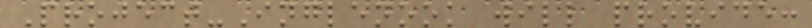Project-Inglenook will provide:
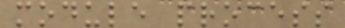module process
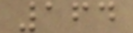164
